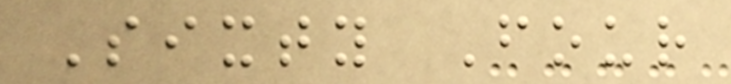Sixty Four
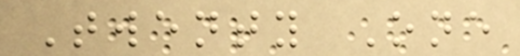Twenty One
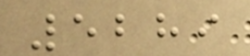5289
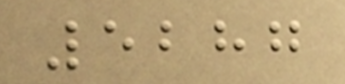5287
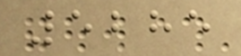5285
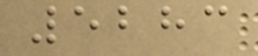5283
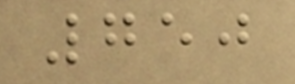750
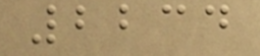2234
